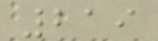219
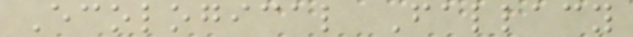Ecological Fallacy
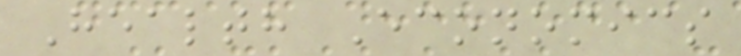Health Economics
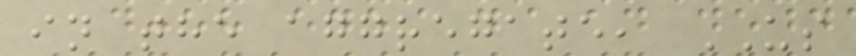in the aggregate, US
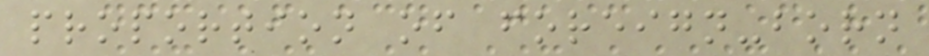proportion of foreign-born
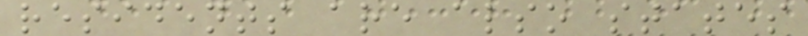residents are also states
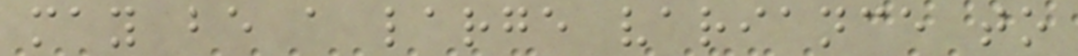may be a large variance to
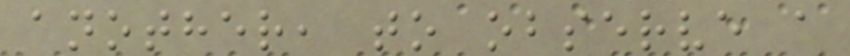another, to observe a
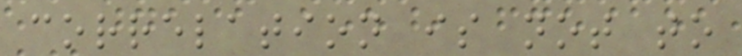correlation is not to
